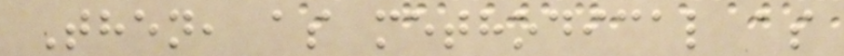Then, as methodical as
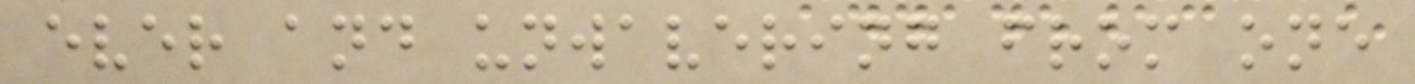ever and unwavering from one
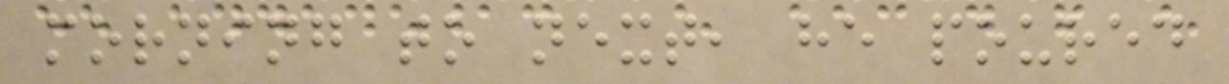morning to next, he poured
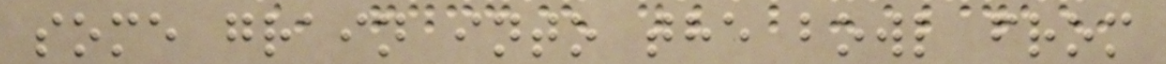some grain into the bowl from
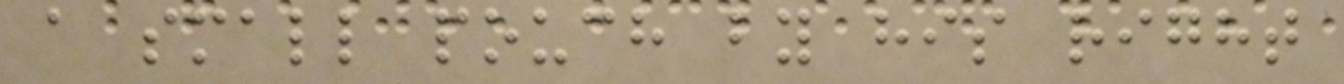a small pouch by his right
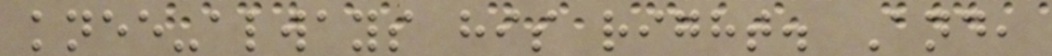knee-always his right. And,
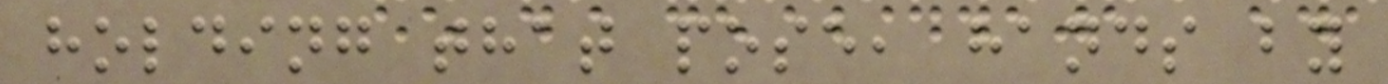holding that pose, hands by
